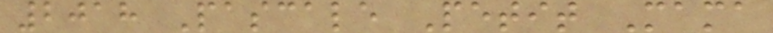2018 Pascale Petit Mama
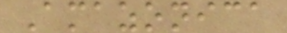Amazonica
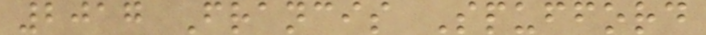2017 Francis Spufford
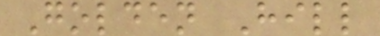Golden Hill
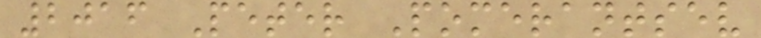2016 Peter Pomerantsev
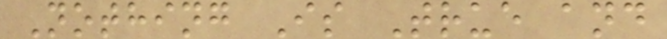Nothing Is True and
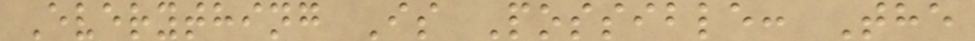Everything Is Possible: The
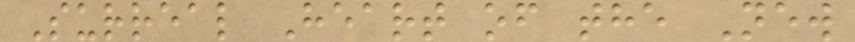Surreal Heart of the New
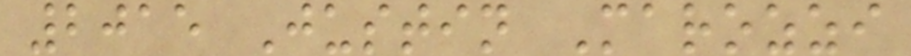2015 Justin Marozzi
